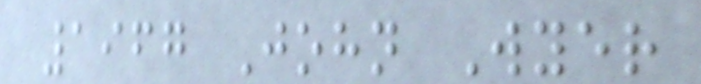1967 John Wyer
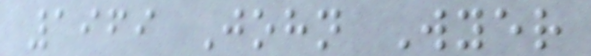1969 John Wyer
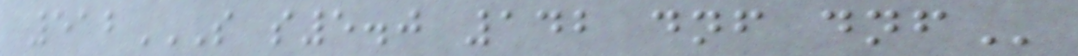512S S5.0 142 DNF DNF
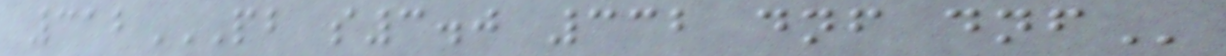312PB S3.0 332 DNF DNF
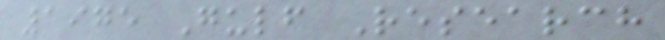1975 Gulf Research
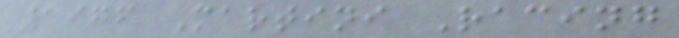1976 Martini Racing
